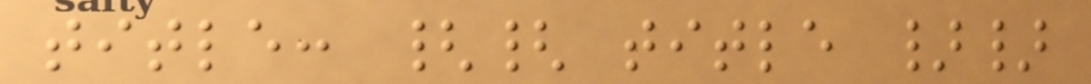title: {{ title }}
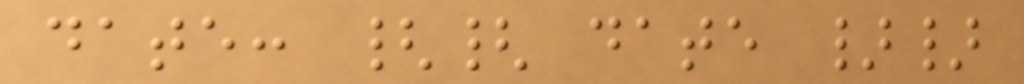date: {{ date }}
